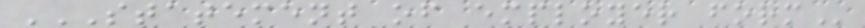STATEMENT OF EMPLOYER FORM
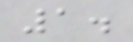1.
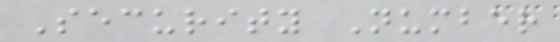Security Number
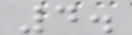4.
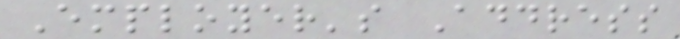Employer's Address
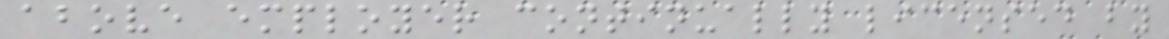above employer continually licensed by
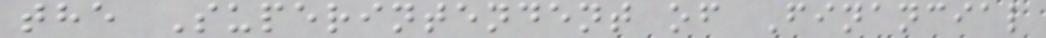the Superintendent of Financial
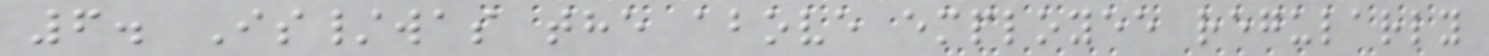6. Is/was the above employee regularly
